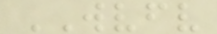WVFV
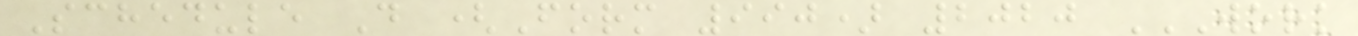Schedule D (Form 990) 2020 WORK
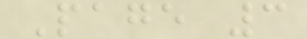Page 3
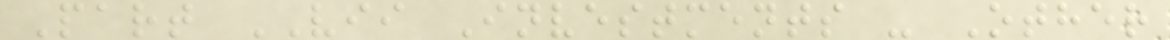Part VII Investments - Other
